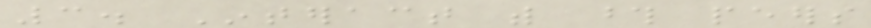3. Interact with those peers
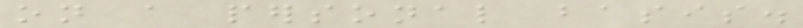on a personal basis.
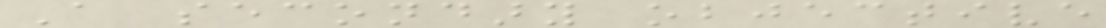A secondary objective
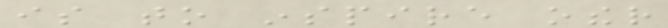is to inspire other
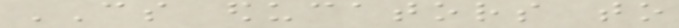CS educators to
